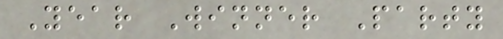Year Winner Party
